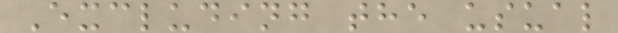Excluding the usual
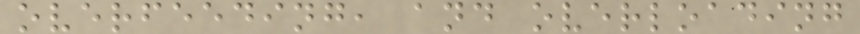overfeeding, and overloading
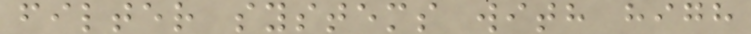filter systems with high
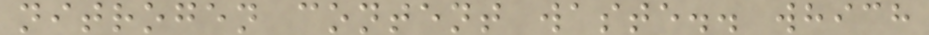nitrogen content waste.. which
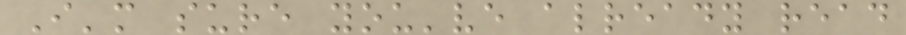I'm sure you've already read
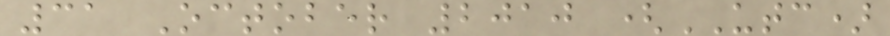31 October 2010 (UTC)
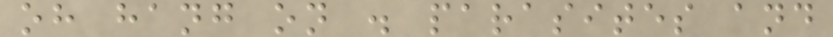oh hang on . parasites and
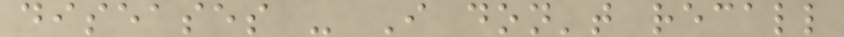diseases - I don't recall
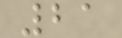21
